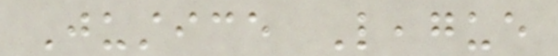Justice League
